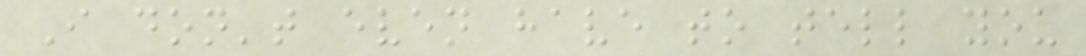I don't even have to tell you
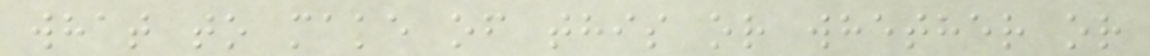what to make of this or whether or
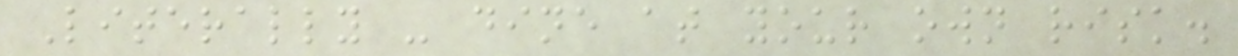Literally - dine at your own risk.
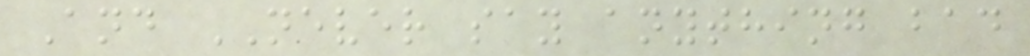And NEVER say anything bad
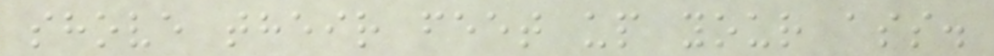shove their feet up your ass.
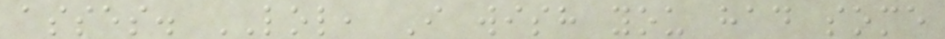asses. LOL, I wish you had some
